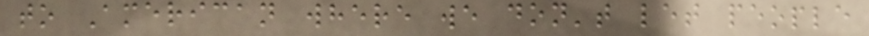to American where we don't let people
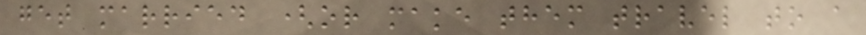get married (or make them travel to a
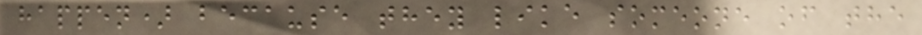happen) because they like someone of the
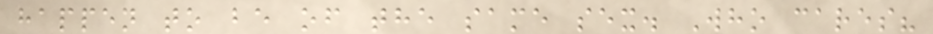happen to be of the same sex. Who cares?
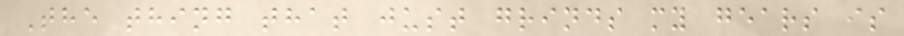The thing that just grinds my gears is
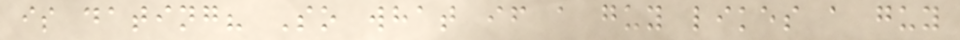is dating? So what if a guy likes a guy
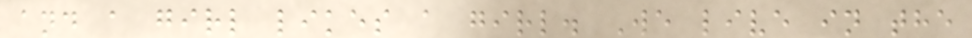and a girl likes a girl. We live in the
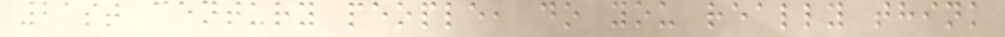21st century people, do you really think
